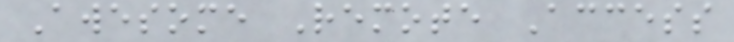Awesome Remote Access
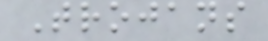Trojans
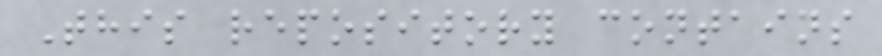This repository contains
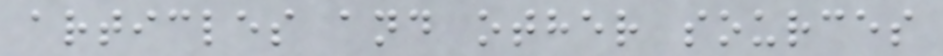articles and other sources
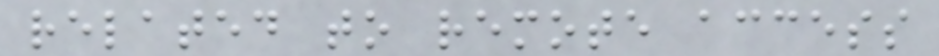related to remote access
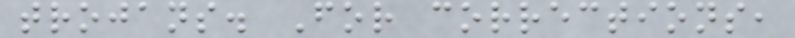trojans. For corrections,
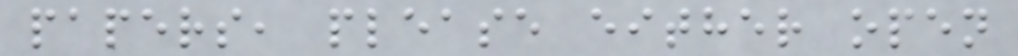papers, please either open
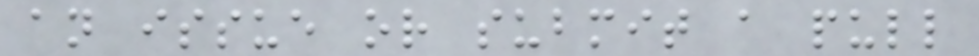an issue or submit a pull
